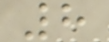8
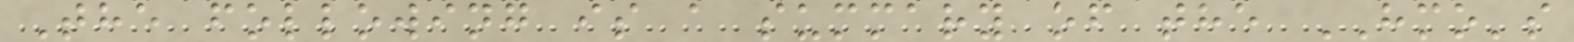The following is a summary of the HMO's
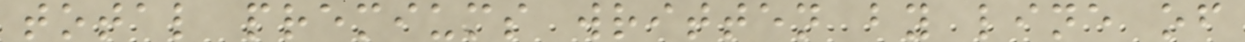total premiums written by line of
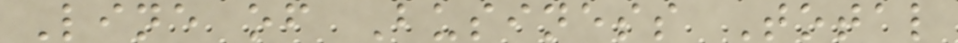Line of Business Total
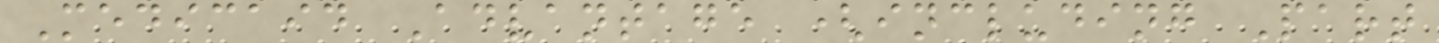Medicaid Advantage (including Part
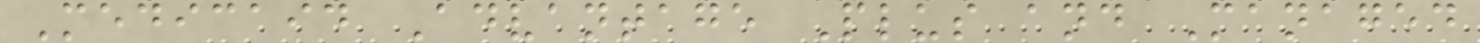Medicaid Advantage Plus and Managed
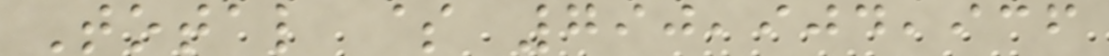Total $ 790,904,936
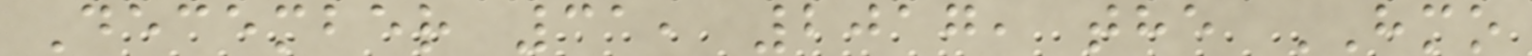December 31, 2017, the HMO
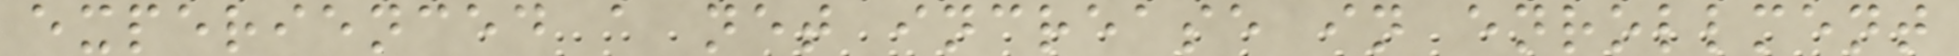experienced a net increase in enrollment
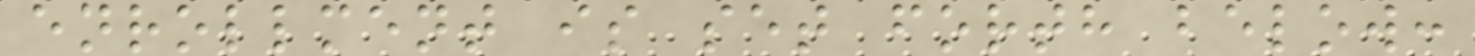enrollment is set forth below:
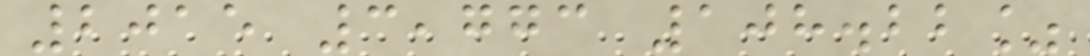2015 3,773 108.22%
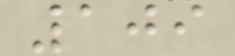109
